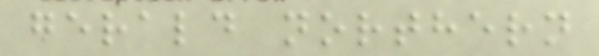gerald northern
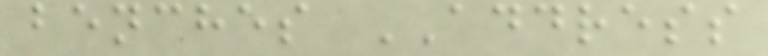benches ADDRESS
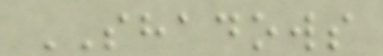SHADOWS
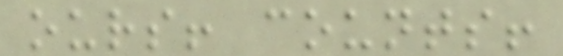ours! counts!
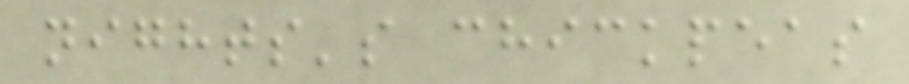nights's chickpeas
